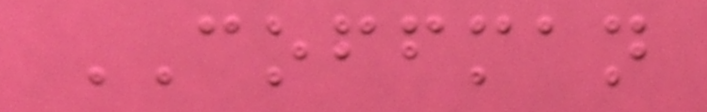COFFMAN
